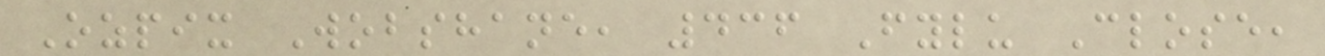Ozpix Wobshane, 436 Fylu Close,
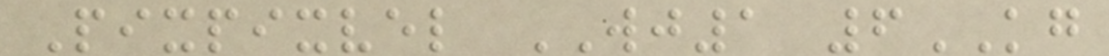Pixpixvel WJ1 6KG
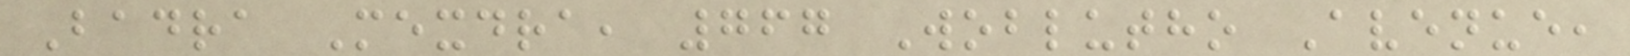Badra Mexdra, 767 Woblutho Avenue,
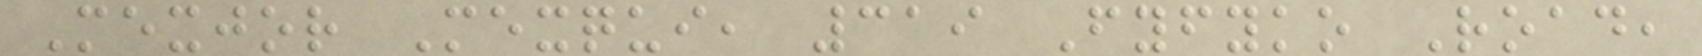Mexjor Mexqui, 319 Fyfyko Road,
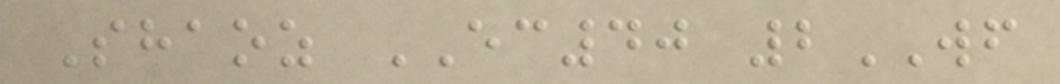Shaoz EC40 2WF
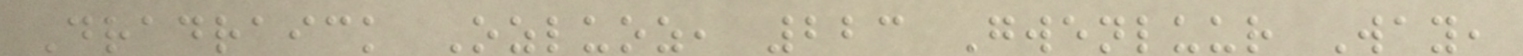Dradraick Ozluoz, 223 Gwenluur Way,
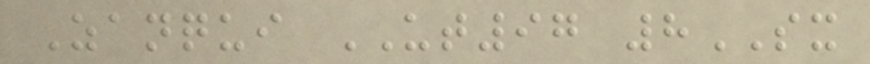Zanqui UT97 8SX
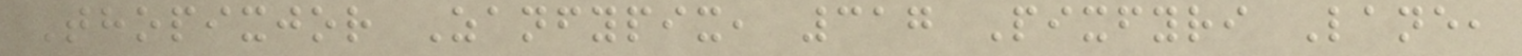Thopixjor Zanfypix, 317 Pixfyri Lane,
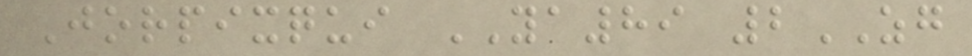Jorpixqui YA89 2ZG
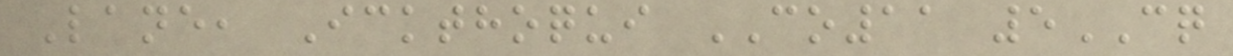Lane, Ickthoqui CO11 5CQ
